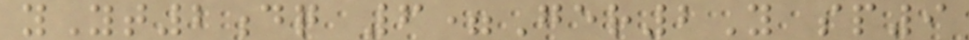yYt2dq 6=Ger2Y sp9
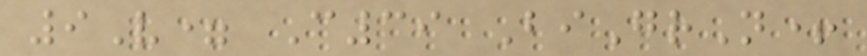9V= C39 BiGrN+
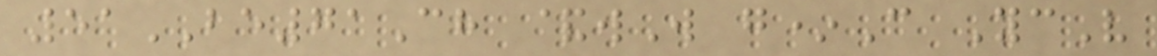51BE71Ch &wW g*C YcV
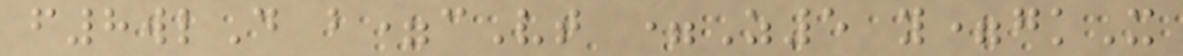f8wlD b=cVt =Z5 y=gkX
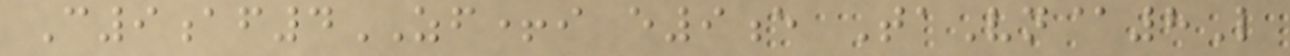C9af4ZF+i e9e TaVn@8L
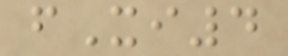fXi4
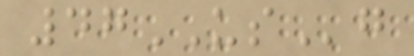47USg
